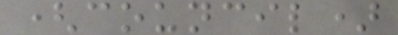(council)
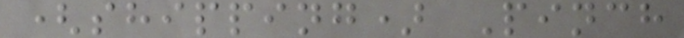(shipping) Pinch
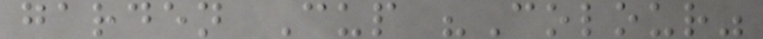garden Cup "Colour"
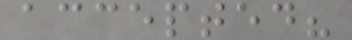accepted?
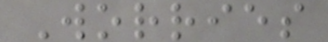Worries
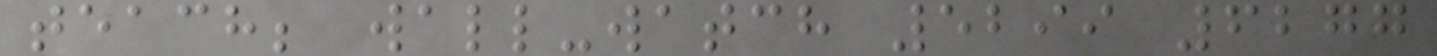teach; wall-watch 5299 6277
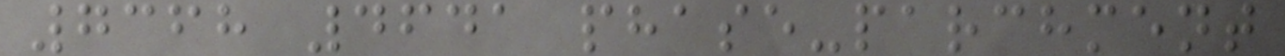7368 4641 phase-parchment
